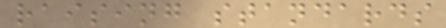raising standards
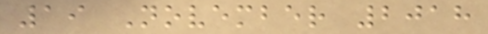19 November 2018
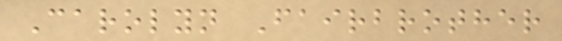Carolyn Fairbrother
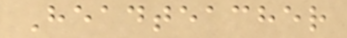Headteacher
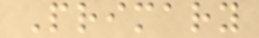Primary
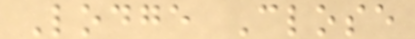Lodge Close
